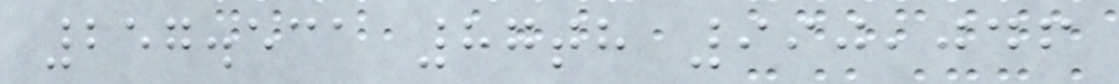257.531 87th 990,046
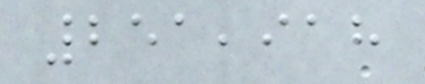251,918
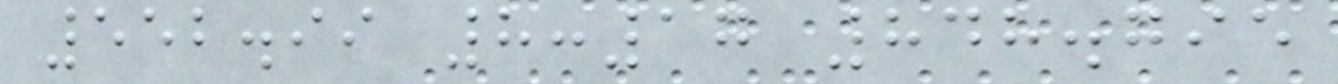552.99 8:17 848.795
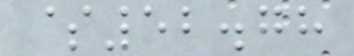$52.78
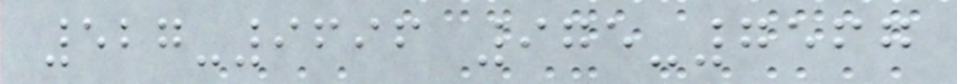527-9696 975-7567
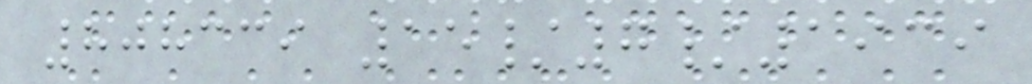808339 15/7/1939
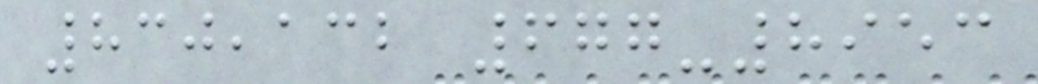830,132 677-8953
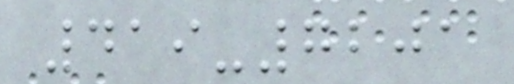419-7201
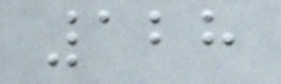128
